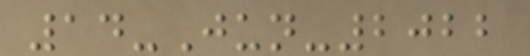14-Jun-2022
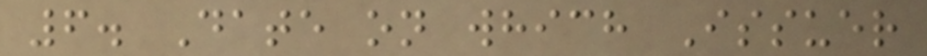6. Date on which Issuer
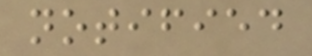notified
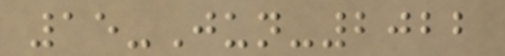15-Jun-2022
